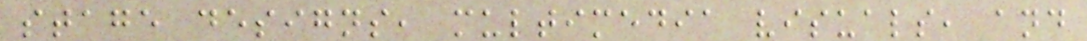stage designs, multimedia visuals, and
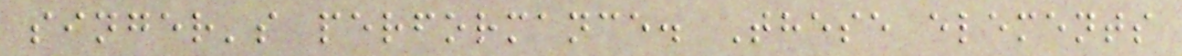singer's performance. These elements
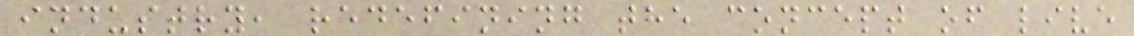industry, redefining the concept of live
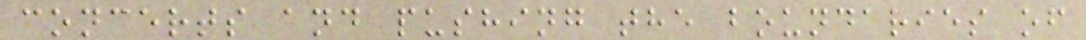concerts and pushing the boundaries of
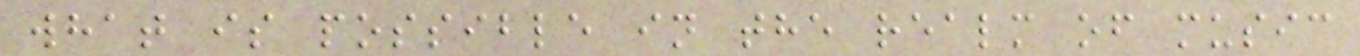what is possible in the realm of music
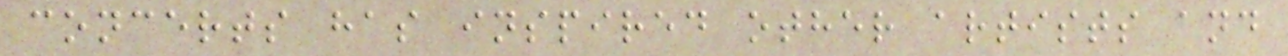concerts has inspired other artists and
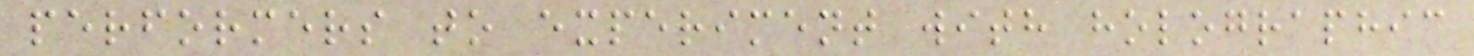performers to experiment with holographic
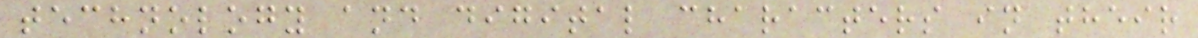technology and digital characters in their
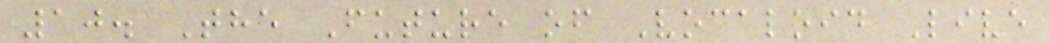10. The Future of Vocaloid Live
